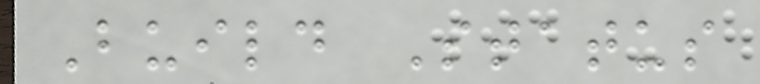Build Status
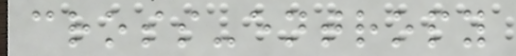cross-entropy
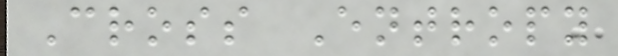Cross Entropy
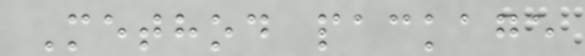Method package
